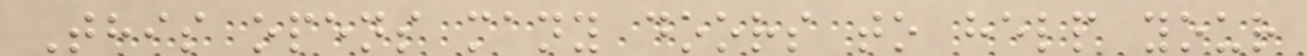This opens many doors to help your
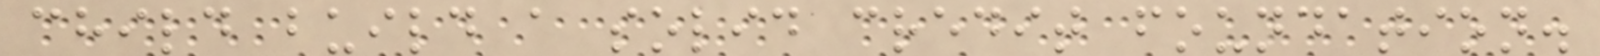child build a solid credit foundation.
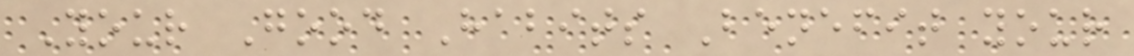Your Good Habits Benefit your
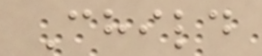Child
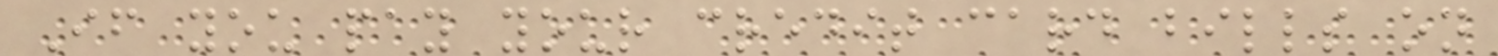If you pay your credit card bills on
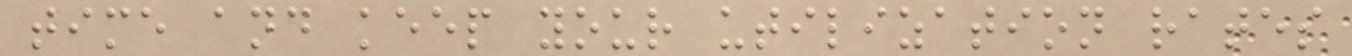time and keep your utilization rates
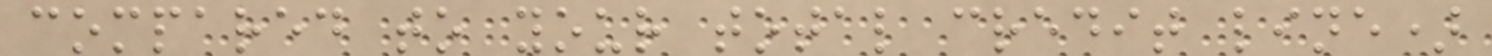compared to your total credit line)
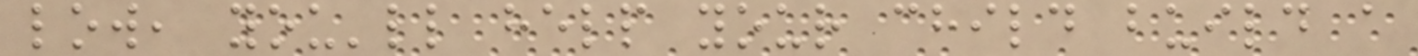low, you'll help your child build a
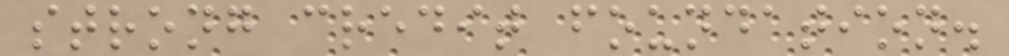strong credit foundation.
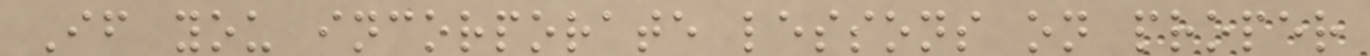If you incorporate lessons on proper
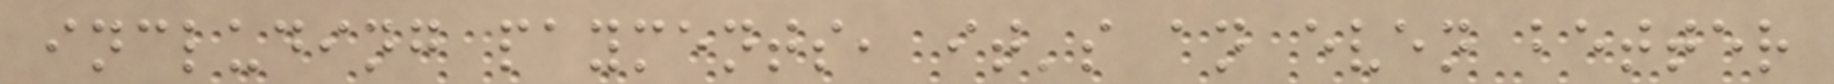including payments, it's an even better
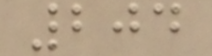204
